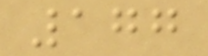177
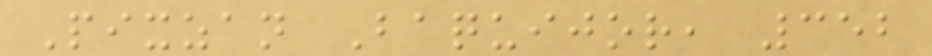Pixzan Baquijor, 352
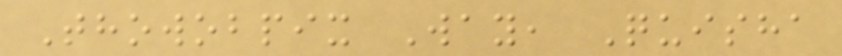Thowobpix Way, Quisha
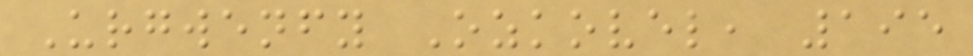Urgwenfy Ozkovel, 195
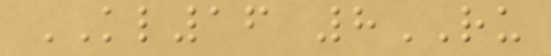KL16 8RU
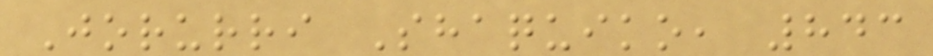Jorurri Shaquiko, 843
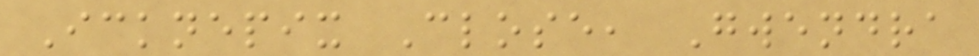Icknepix Close, Gwendra
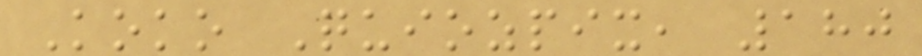Koko Quiozpix, 180
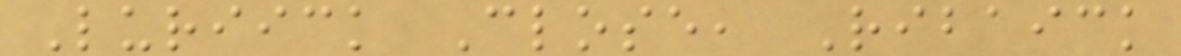Luriick Close, Ribaick
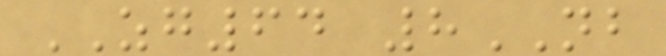ZG64 8NB
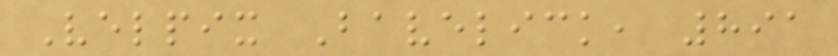Velpix Bavelick, 891
